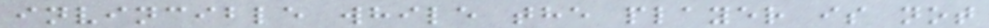invincible while the player is not
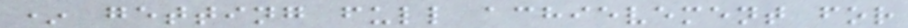* getting full achievement for
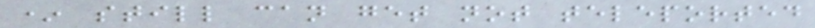* still can get not teleported
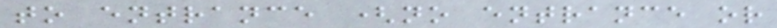to entrance (no entrance or
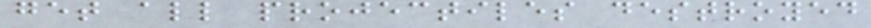get all projectiles destroyed
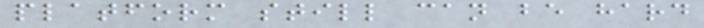platform still can be hard
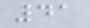41
